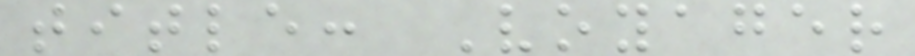title: Voyager
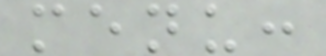menu:
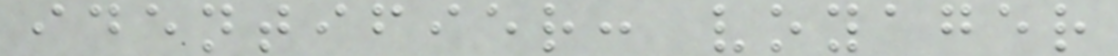identifier: voyager
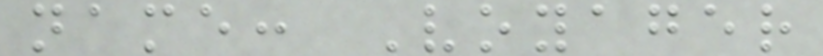name: Voyager
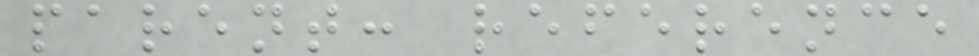parent: reference
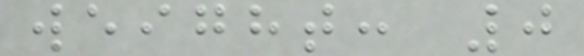weight: 0
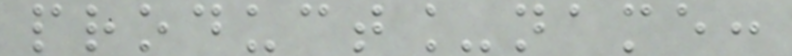product_name:
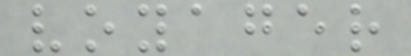voyager
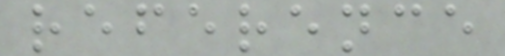reference
